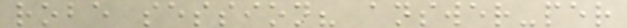robe session? answer-per
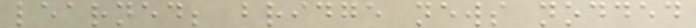learned; bridge news nodded
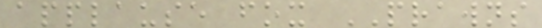applause fox PRAWNS
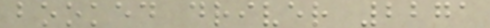booked driver 2271
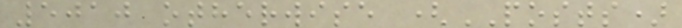5010 otherwise (POSTS)
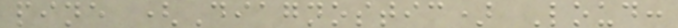pine (Diagnostic) Loud:
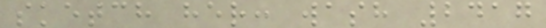sketch her: wash 2417
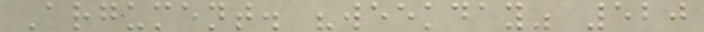Argument. "weekday" 520
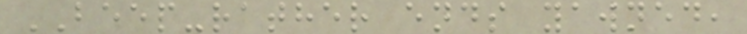BEEP-rather ends yawned,
